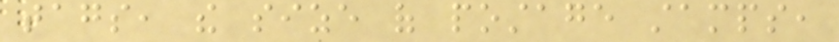tags, the size of postage stamps,
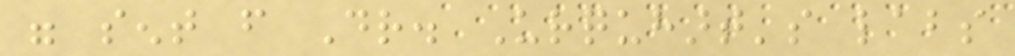were sent from Dr. Urquhart's labs
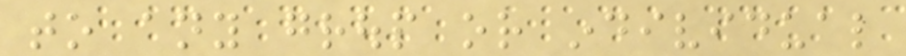to any group or individual
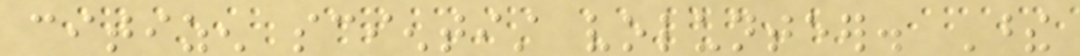citizen scientist volunteer. These
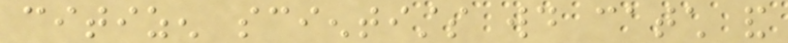citizen scientists would catch and
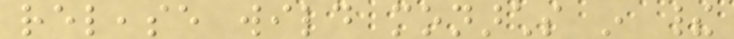release wild monarchs in their
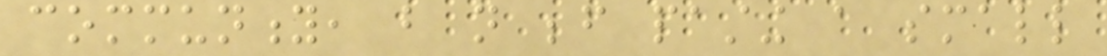community, but not before pasting a small
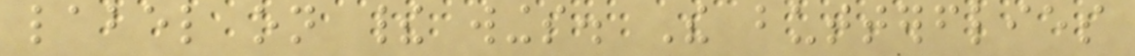label on their wings. The butterflies
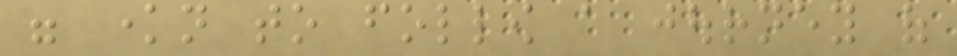were known to follow a journey of
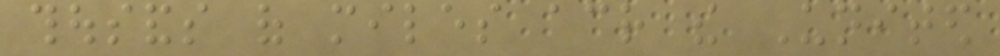thousands of miles across the United
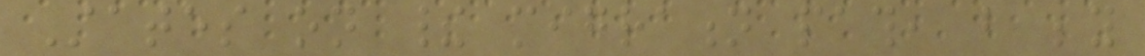States on their migration path, but beyond
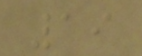19
